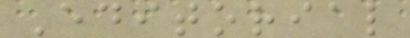Editorial
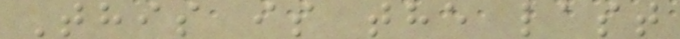This is the last
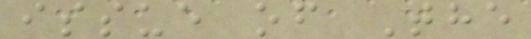issue of The
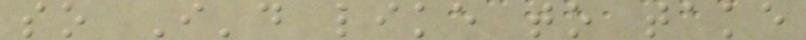so I'd like to take
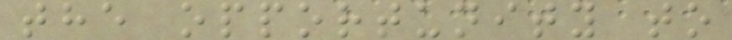the opportunity to
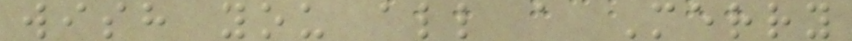wish you all a Merry
